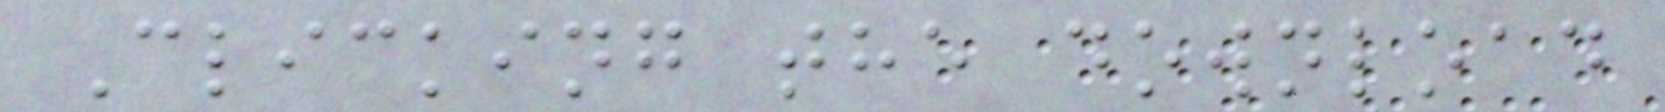Clicking the download
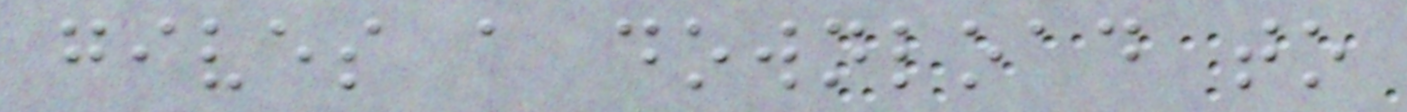gives a download to
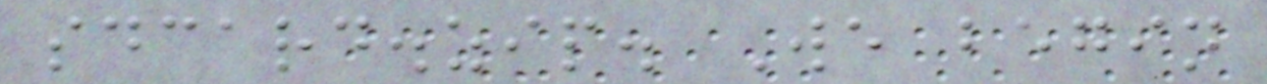sdcard.zip. We begin
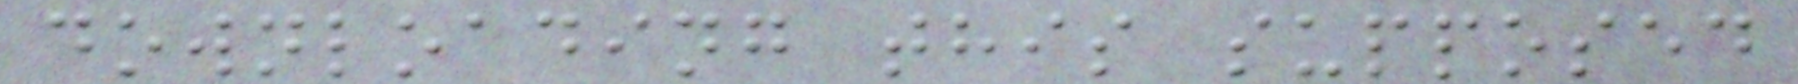downloading this supposed
